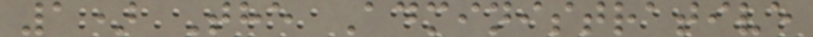1) The Administrative
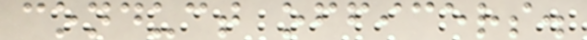conduct officers.
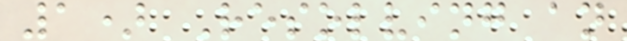1) Resolving an
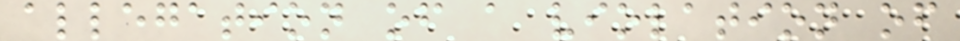allegation of a violation of
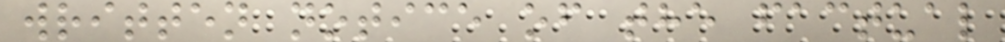written notice of the factual
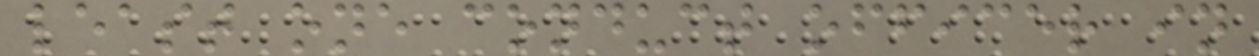least one conduct officer in
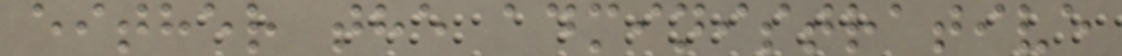either the administrative
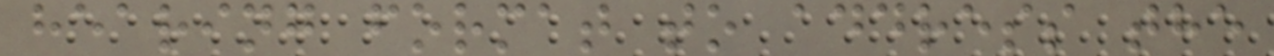hearing format to address the
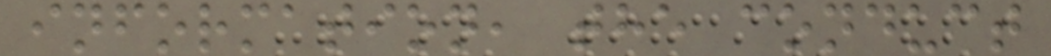information, the conduct
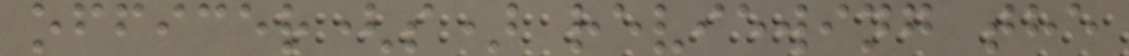officer(s) reviewing the
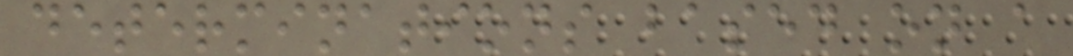determinations based on a
